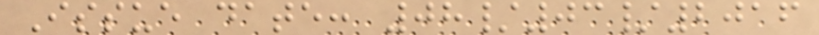Issue date: 08/03/2016
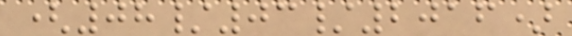(08/03/2016)
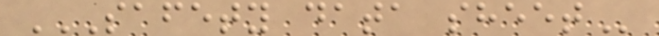SAFETY DATA SHEET
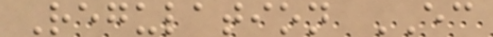Regulation EC
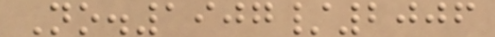No.1907/2006
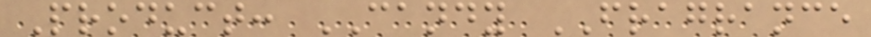Product: CANDY FRAGRANCE
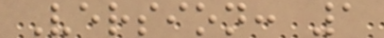Version: 1
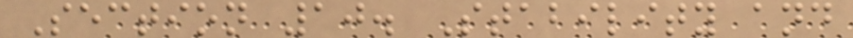Section 10. Stability and
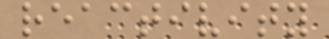reactivity
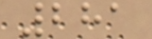281
